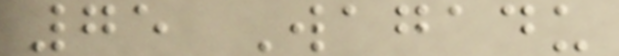75 Wagadu
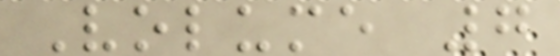Volume 7
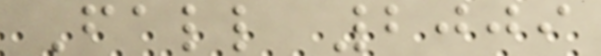Fall 2009
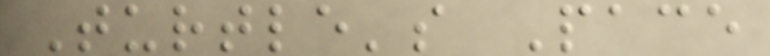Turtle's Pace
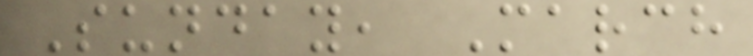Sunday, March
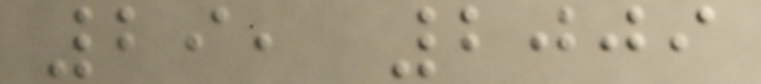29, 2009
